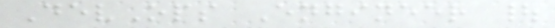DevOps Engineer |
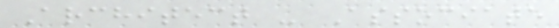Architect - Associate
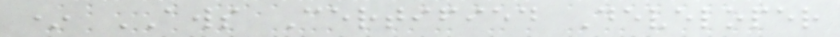* AWS Certified Developer
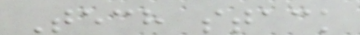Tech stack
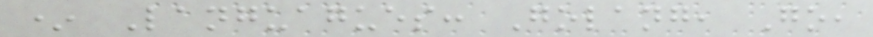* Languagues: Golang, Go,
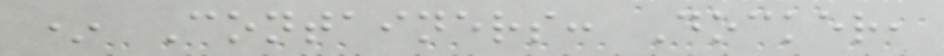* Containers: Docker,
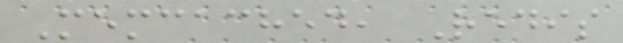Memcached, Redis
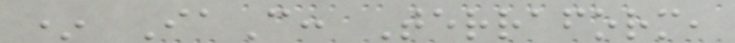* IaC: Terraform,
